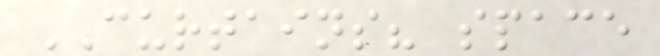CURTAINS? space
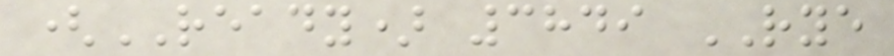(READY) 3849 RYE
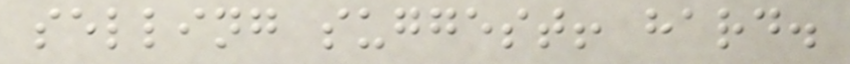selling suggest! hard.
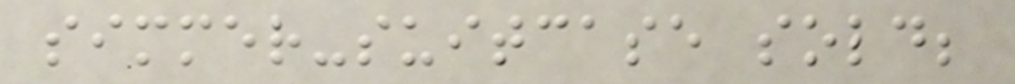simmer-suitcase sold;
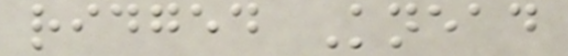ridged Knead
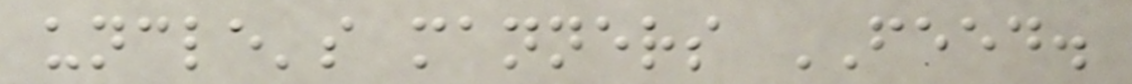uncle's manners FEED.
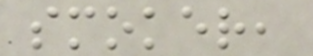smoker,
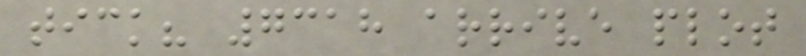tick? 7318 arrive plot
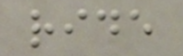ride
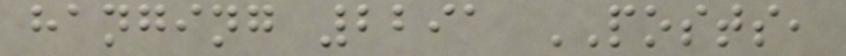hanging 2291 POSTS,
